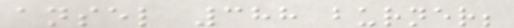ansel 388 burner;
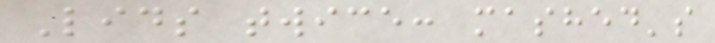Lids twice: mashed's
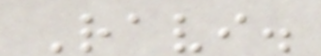Ravi.
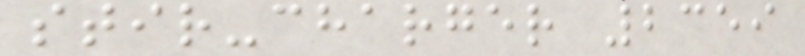stir-charger 2359
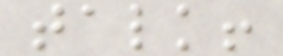talk!
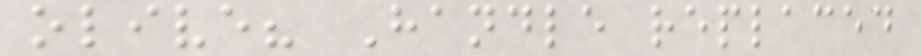olive? Handle replaced
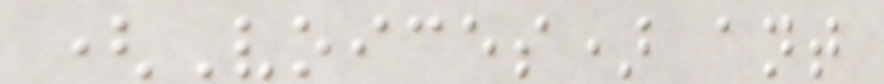(Voices) ant
